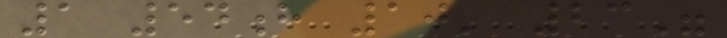1 54h 10' 23"
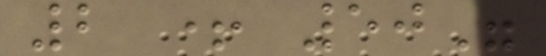2 + 50"
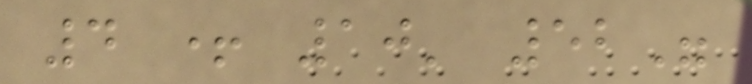4 + 10' 52"
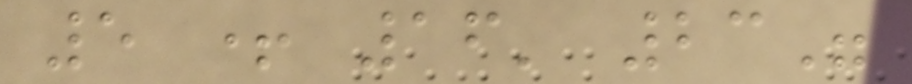5 + 16' 23"
